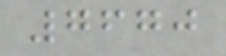7670
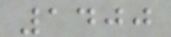1400
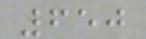650
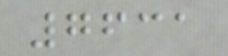7631
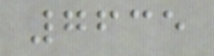7635
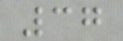37
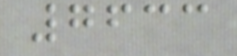7633
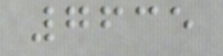7635
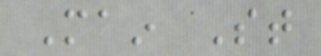Main St
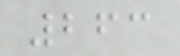263
